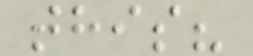this?
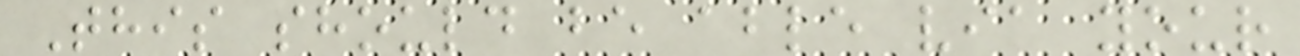This should be able via your
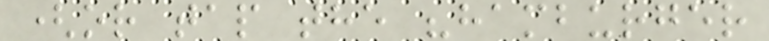(or tap the "hamburger
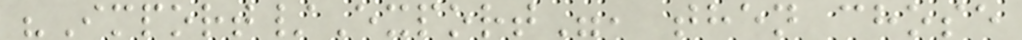"Import/Export", then chose
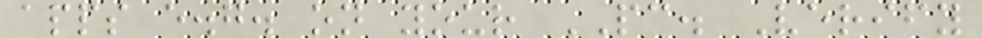apps e.g. on your PC. Verify
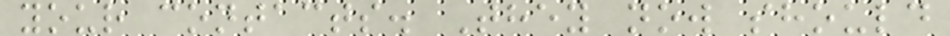your contacts. They now should
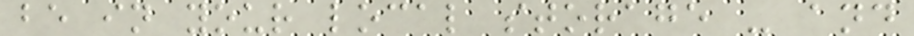be in your local storage - and
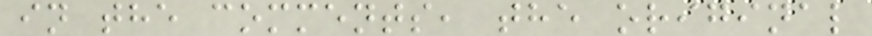in the comments, the original
